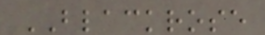BLACKROSE
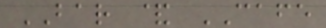BAR & CAFE
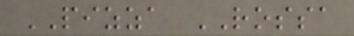PIZZA ROSSA
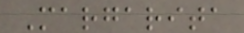Margarita
